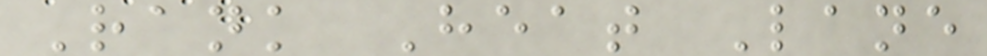Rank Heat Lane
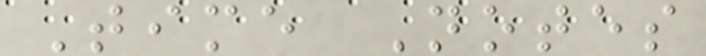Time Notes
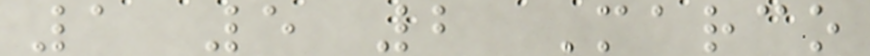1 5 2 Marco
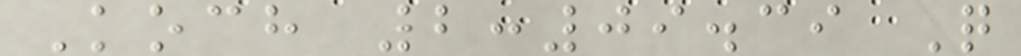Koch 2:09.39 Q
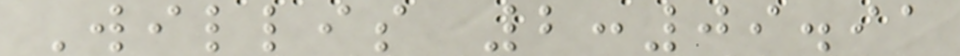Willis 2:09.91
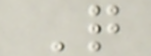Q
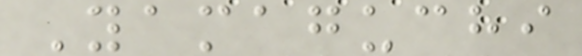Yamaguchi
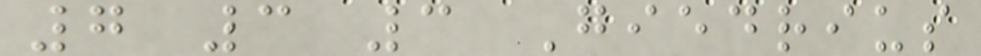7 3 3 Giedrius
